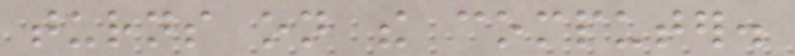turns on the computer.
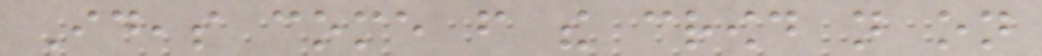Ideas come from the crowd not on
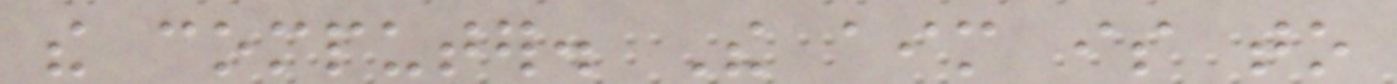the computer. The aim is to
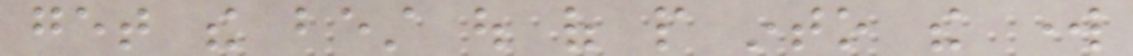get the best out of people into the work
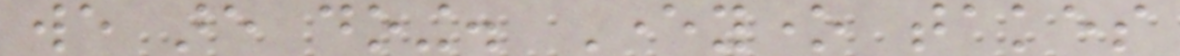we are doing. Everyone takes
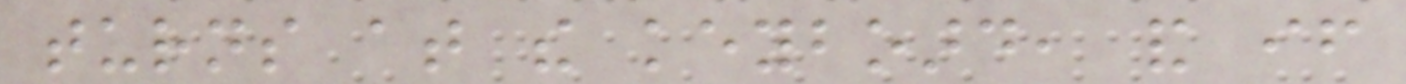turns at the keyboard, and if
